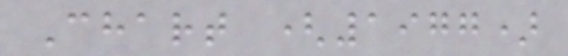Chart (1977)
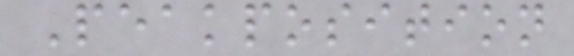Peakposition
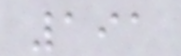191
